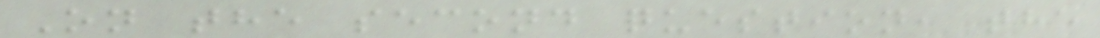On the second question, the
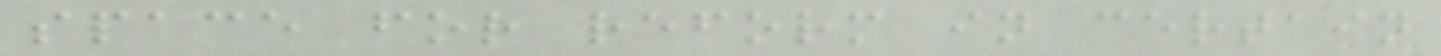space for reform in certain
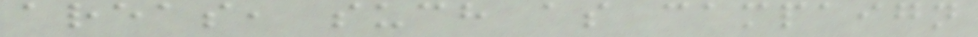areas, such as campaign
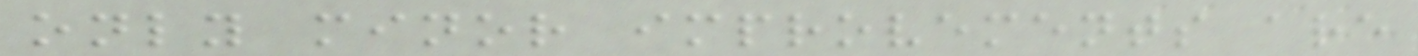only minor improvements are
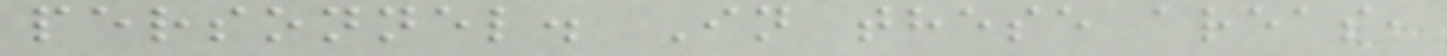personnel. In these areas,
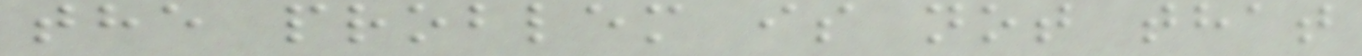the problem is not that
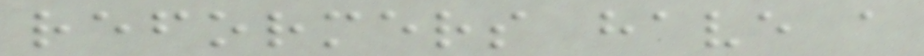reformers have a
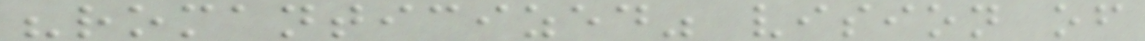"romanticized" vision of
